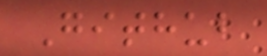Github
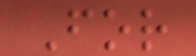For
